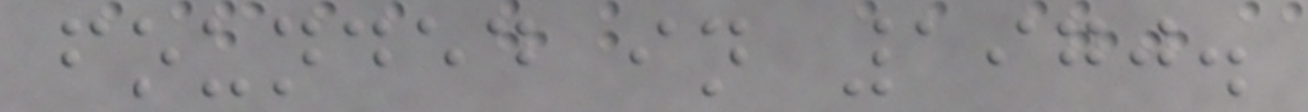founded in 1970.
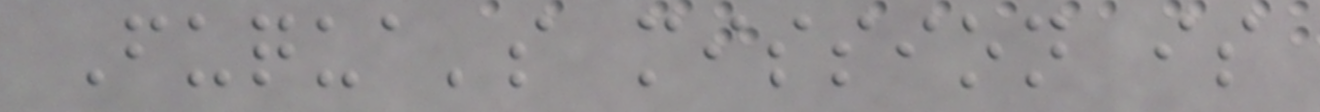Fuqua's mission is
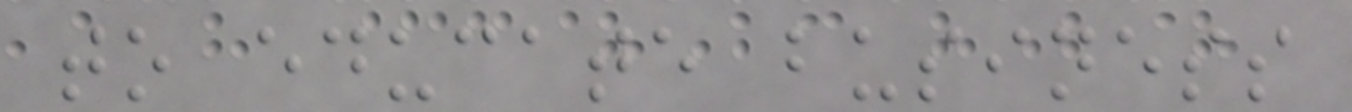to educate business
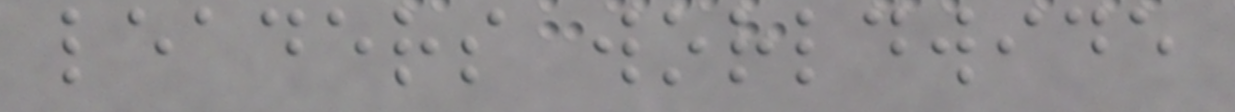leaders worldwide
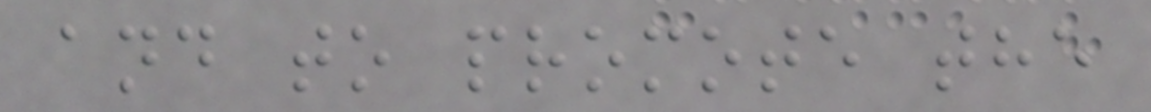and to promote the
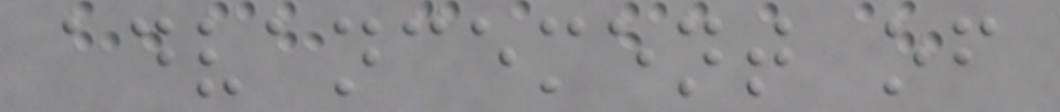advancement of
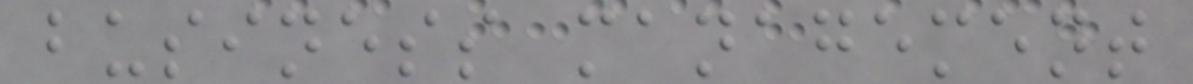business management
